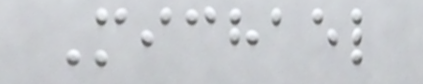Michael
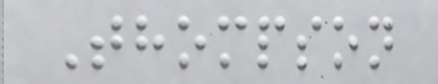Thompson
